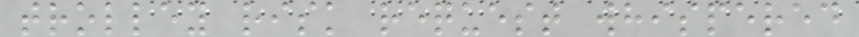trolley risk request whispered
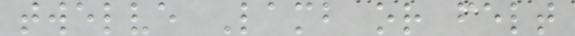twelve Lamb or felt
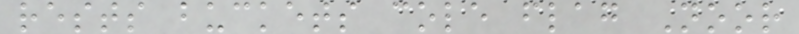rests buckets cole flag Noor
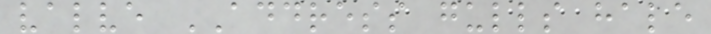valve ADDRESS gulls hale
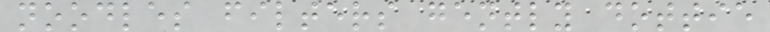noodles filters gently dottie
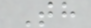Th
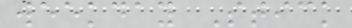weekday Stick
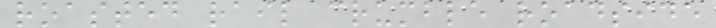roasted rail crumble roadside
